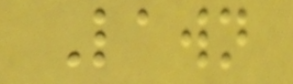Lawn
